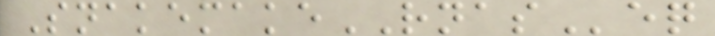SnakemakeRNASeq
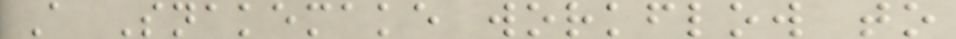A Snakemake workflow to
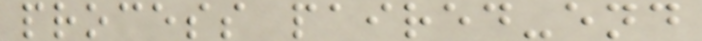process paired-end
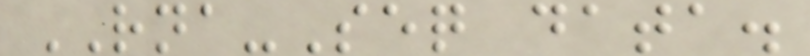RNA-Seq data.
